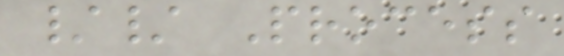// Process
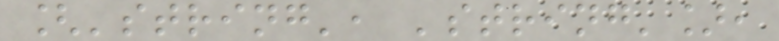['string', 'string'],
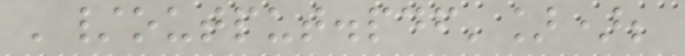'/output.pdf']);
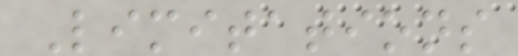Limitations
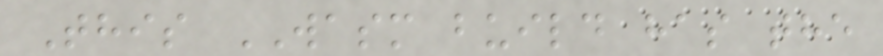This WASM build has the
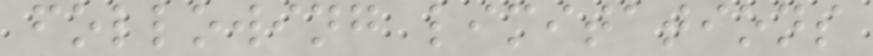following limitations
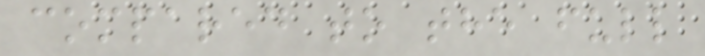compared to the full
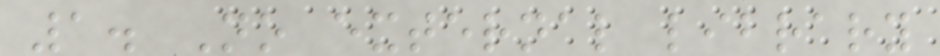1. No external library
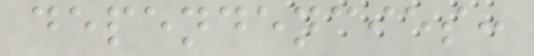dependencies:
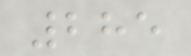285
